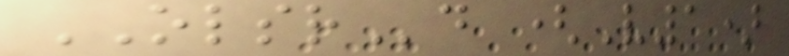OLSRd (V1)
